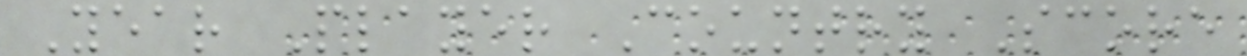Year Player Country Score
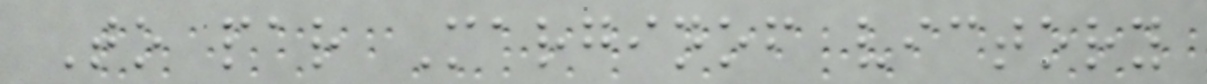To par Marginof victory
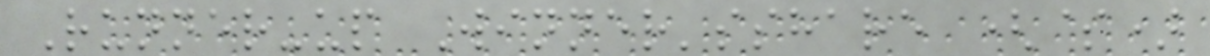Runner-up Winner'sshare ($)
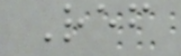Ref
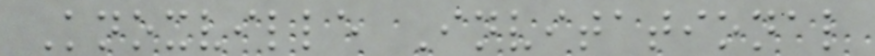Knoxville Invitational
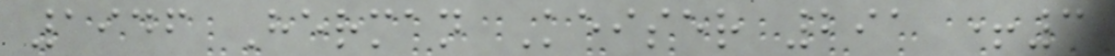1946 Herman Keiser 291 +3
